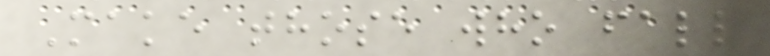Make those who fall
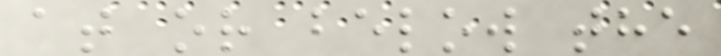at or below the
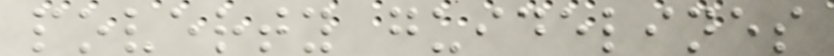poverty guidelines
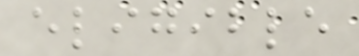eligible
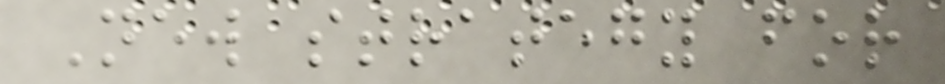New strategy for
